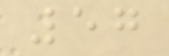57
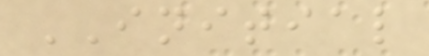INITIAL
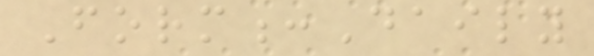Form:Daily
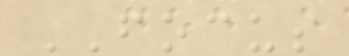FOCUS
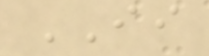II
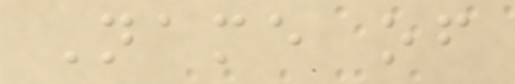Name of
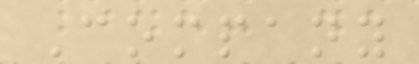Company
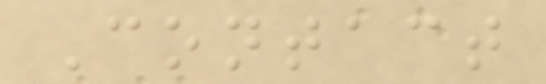Contact
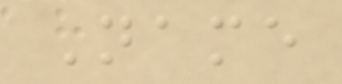Name
